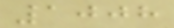1008
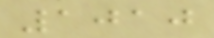1010
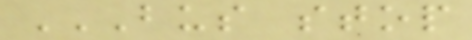BUS STOP
